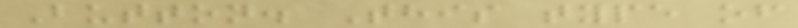Button. This type of
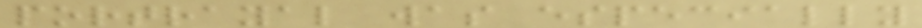portrayal was especially
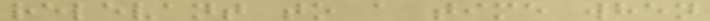relevant to a time when
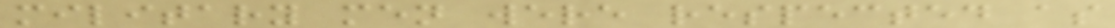military men were respected as
